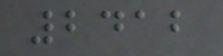2412
